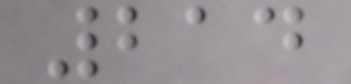214
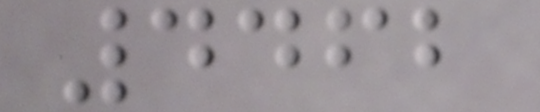4462
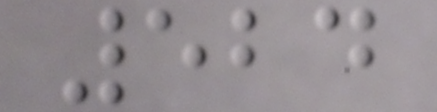524
